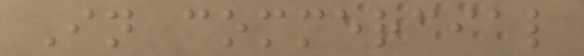In commercial
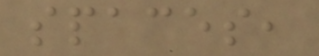spaces,
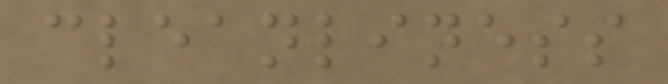cleanliness
